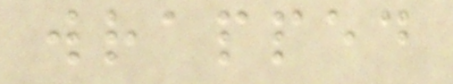wrapped
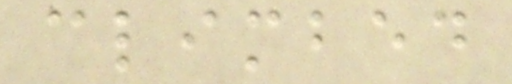climbed
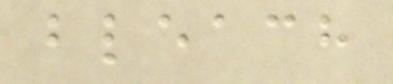bleach
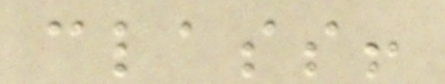class!
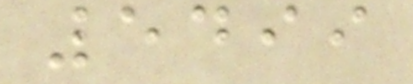5499
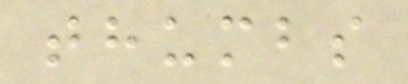thumbs
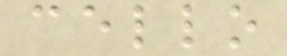cello
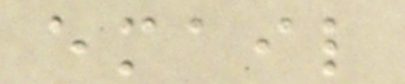email
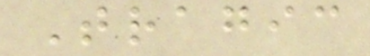Tragic
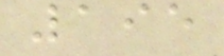195
